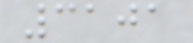3101
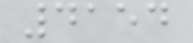4154
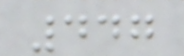447
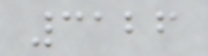3126
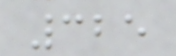325
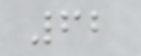62
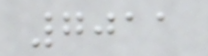7011
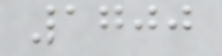1700
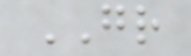GR
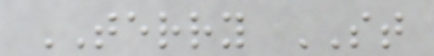TERRY ST
